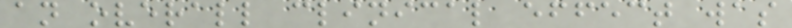an overall clinical effect was
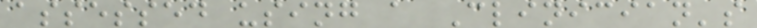assessed using a Clinician's
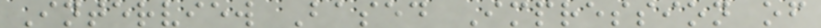Interview Based Impression of
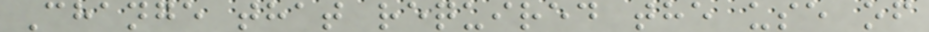Change that required the use of
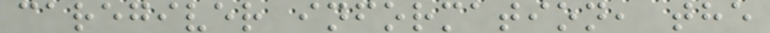caregiver information, the
